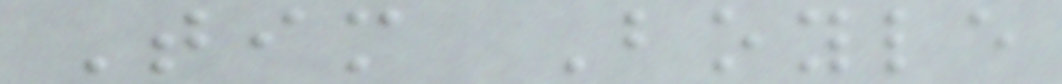Tim Boyle
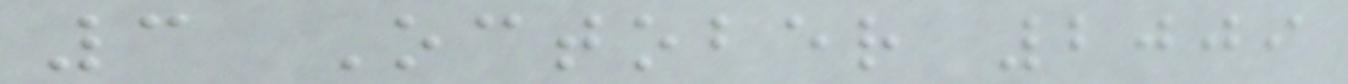3 October 2009
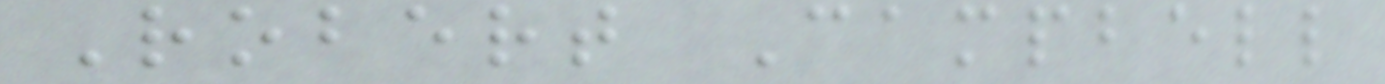Robert Campbell
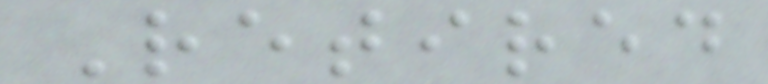Retired
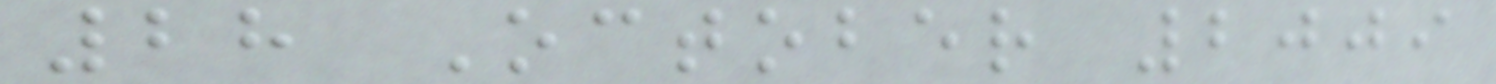28 October 2009
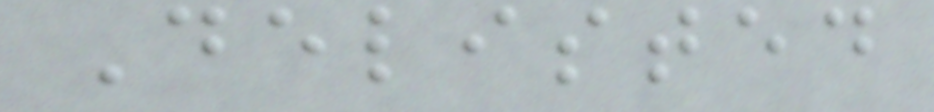Delisted
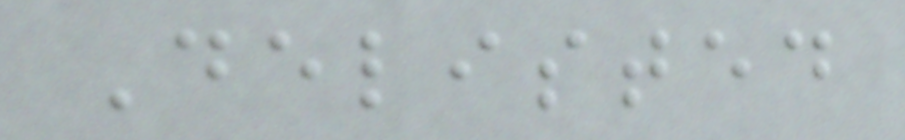Delisted
